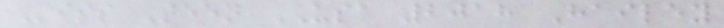Miss Teen USA 2018 Hailey
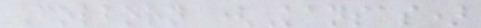Colborn (Kansas)
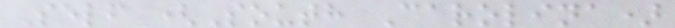Self (South Carolina)
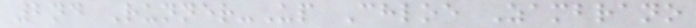2nd Runner-Up Chloe Zambrano
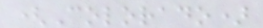(Colorado)
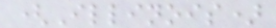(Illinois)
